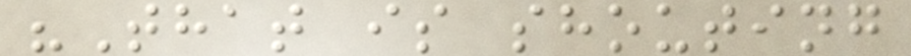"That is shouting
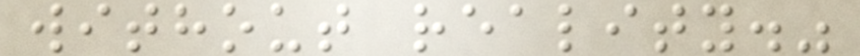without reality."
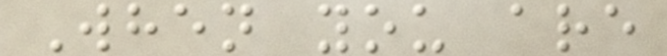When you are
